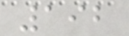192
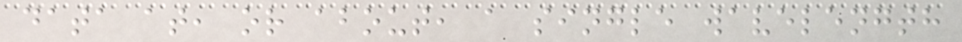data at, or about, a single wavelength
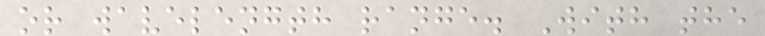or wavelength range. With the
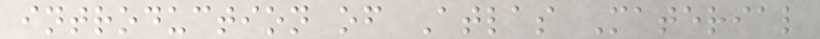introduction of Atlas Material
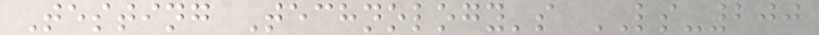Testing Technology's LS-200
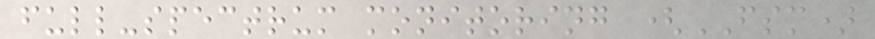full-spectrum monitoring (FSM)
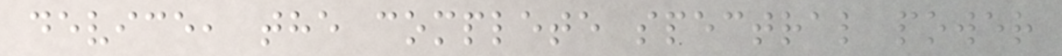device, the complete spectral power
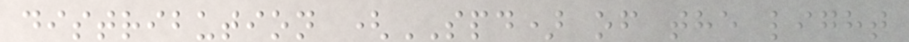distribution (SPD) of the light
